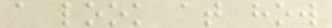a look at how
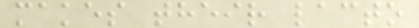makes their lacto
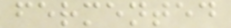fermented
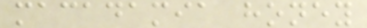macadamia honey
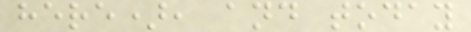here), and today
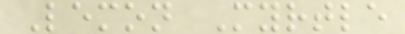Lemon Myrtle
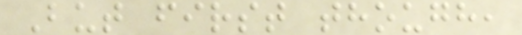But first though,
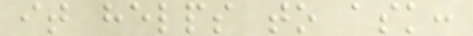it helps to ask:
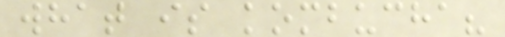what is kombucha?
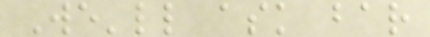We'll ask bar
